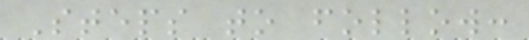Steps to follow:
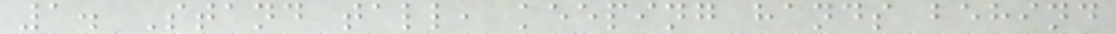1. Stand tall, keeping hands behind
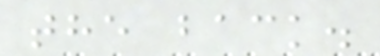the back.
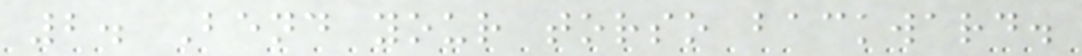2. Bend your torso backward.
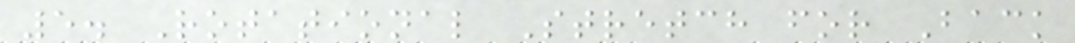5. Rotational Stretch for Back
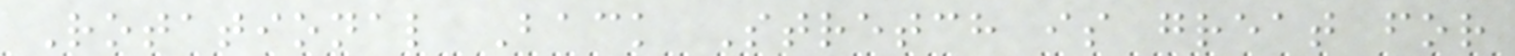Rotational Back Stretch is great for
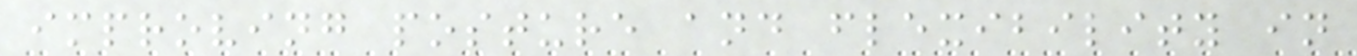improving posture and flexibility in
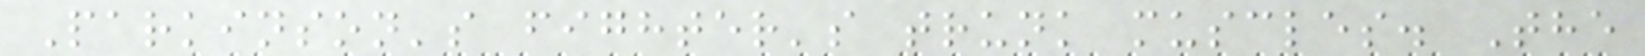Parkinson's fighter's trunk muscles. The
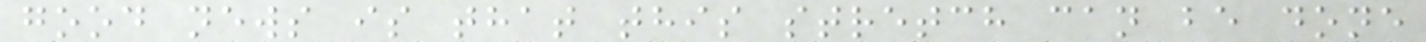good news is that this stretch can be done
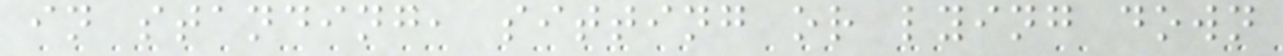in standing, sitting or lying down
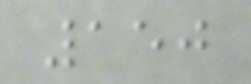150
